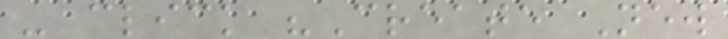- click "Create New
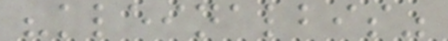"kleinalbis"
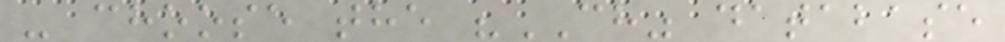- choose the "CH" database
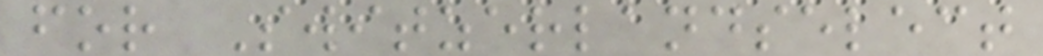for Switzerlandselect
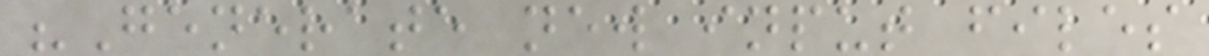"Generate new input files
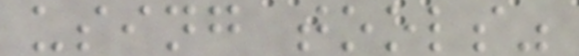using tools"
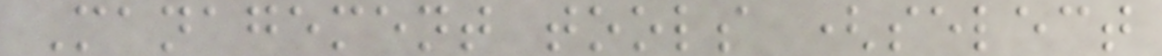Management tools (select
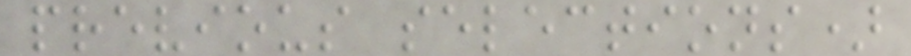previous selections)
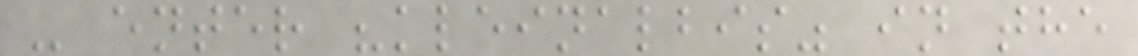- enter "kleinalbis" in the
